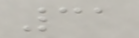31
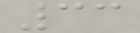33
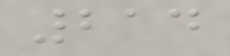214
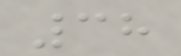38
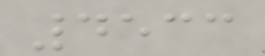4533
